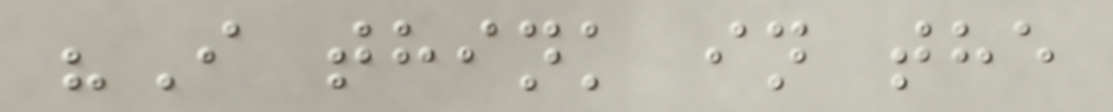"I think in the
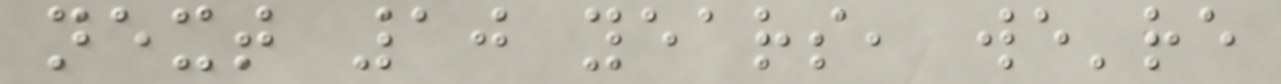next 10 years, we're
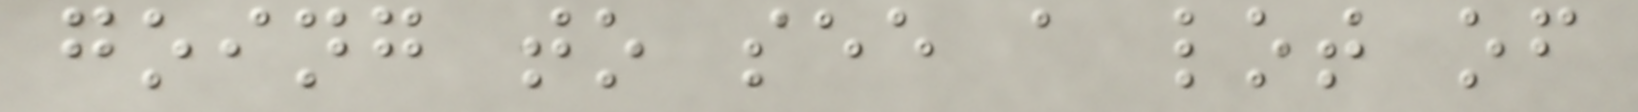going to see a lot of
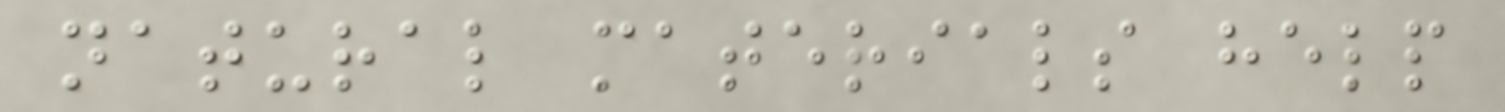natural materials help
